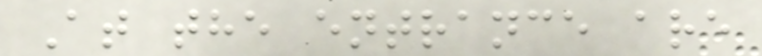At the entrance are
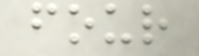four
